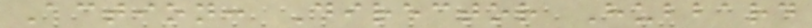Action: Director Hubbard
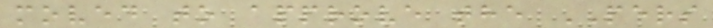moved to approve the PERS
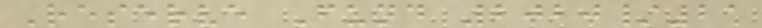Reserve Fund 2020/21
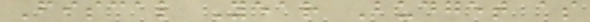Fiscal Year Budget as
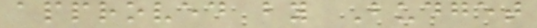approved by Budget
